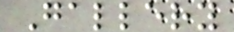Gallery
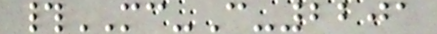#MC-C-2201
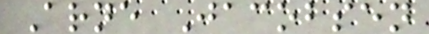Arne Jacobsen
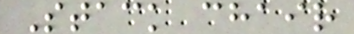Stack chair
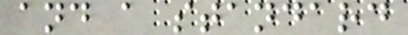and a standard
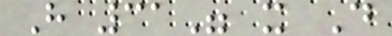H 31" x D
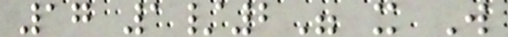17 1/2" x W
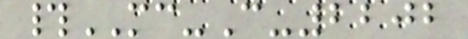#MC-C-2202
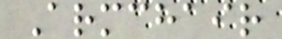Armchair
